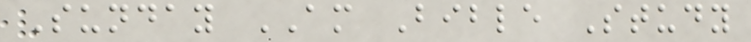Sunday AM Bible Study
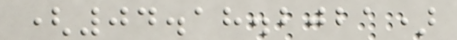(04.18.2021)
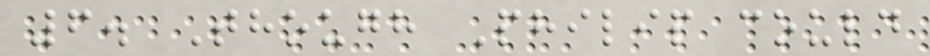6. Though Philip could
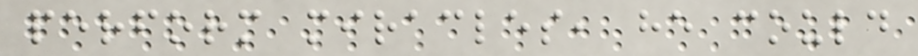perform miracles, he could
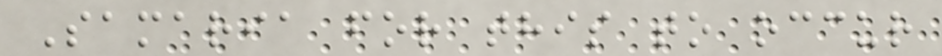Samaria for this to occur
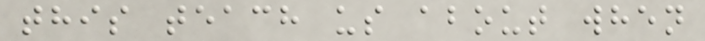this teach us about when
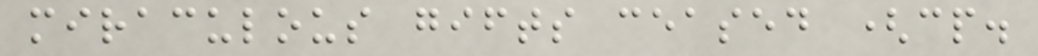miraculous gifts ceased (cp.
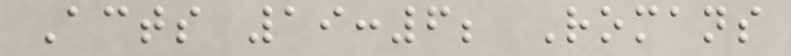Acts 19:6; Romans
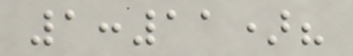1:11)?
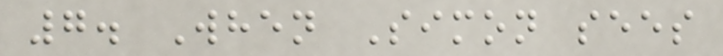7. When Simon sees
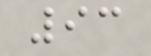93
